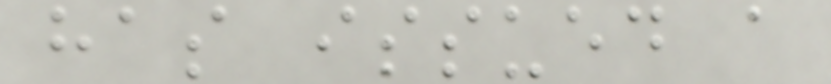has issued a
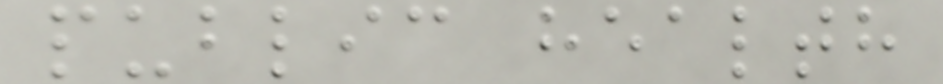public health
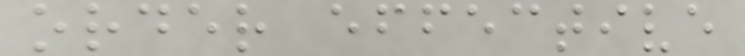order effective
